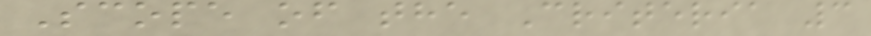Scope of the Criteria 3
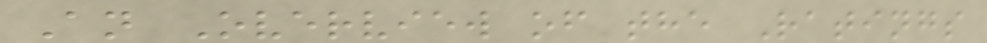An Overview of the Ratings
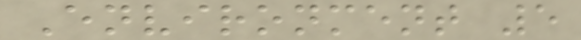Environment 5
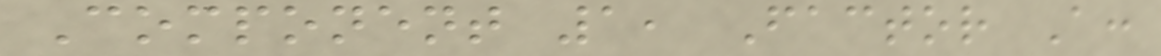Component 1, Factor A:
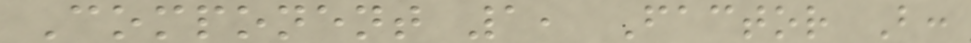Component 1, Factor B:
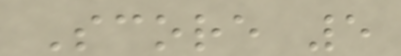Score 5
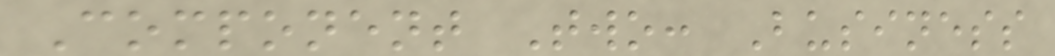Component Two: Business
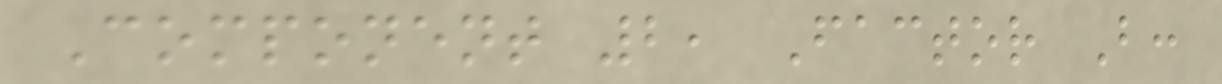Component 2, Factor B:
